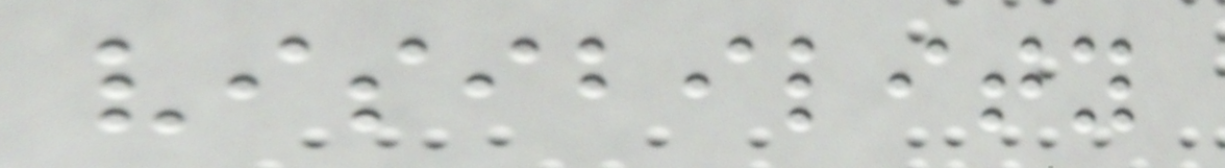visibility
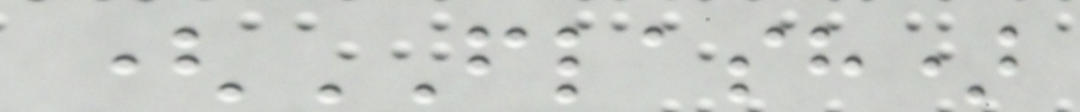(FLASH)
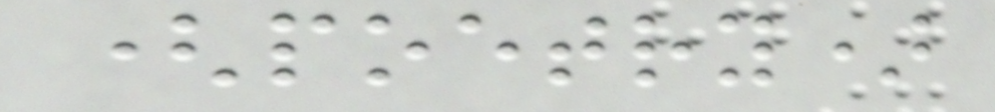(poetry)
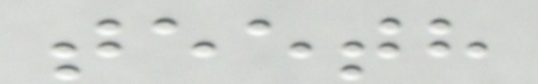teeth
